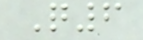Q6
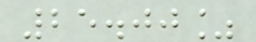25.00%
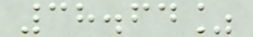38.64%
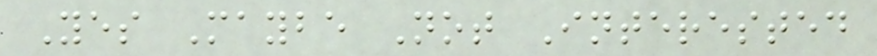Yes Maybe Not Interested
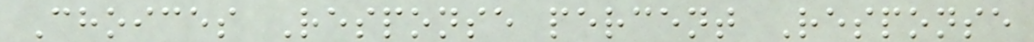Choices Response percent Response
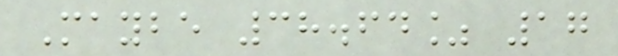Maybe 38.64% 17
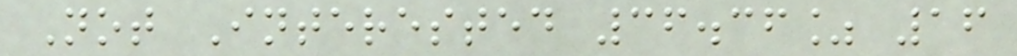Not Interested 36.36% 16
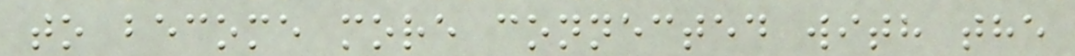to become more connected with the
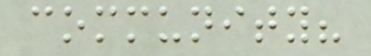community?
